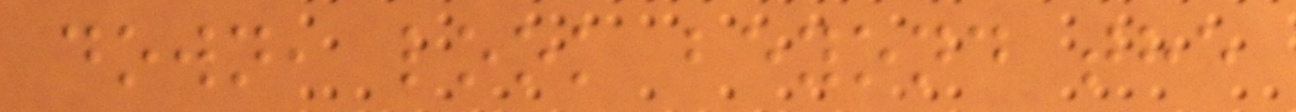down, look beyond the
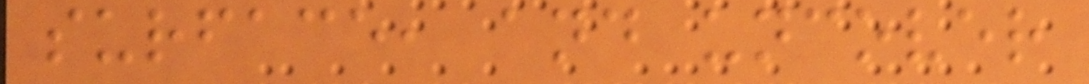surface, and uncover
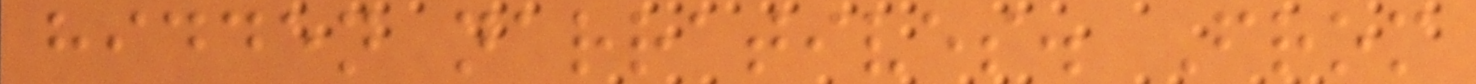hidden narratives. From
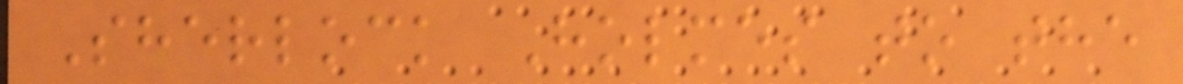Sherlock Holmes to the
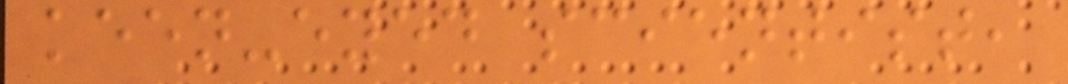keen-eyed scientist,
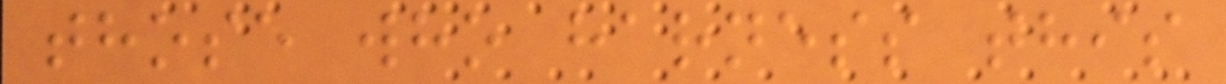those who harness this
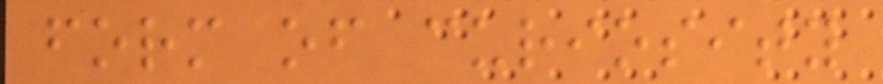form of curiosity
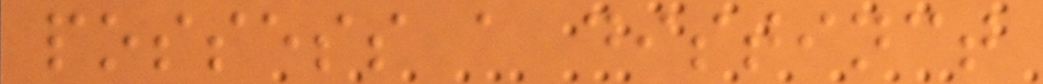possess a distinct
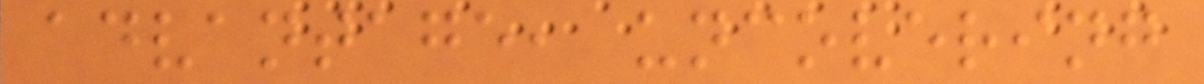advantage, uncovering
